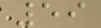59
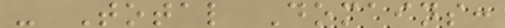- Total Domains:
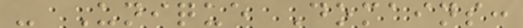- Unique Domains:
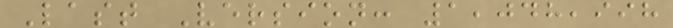Last Version: 1,048,998
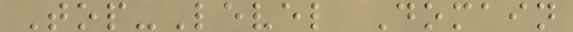Top-Level Domain
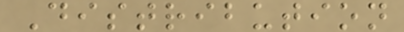Distribution
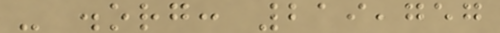- .org: 219,757
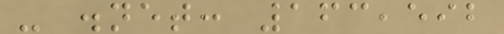- .net: 163,592
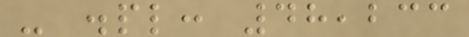- .pl: 48,233
